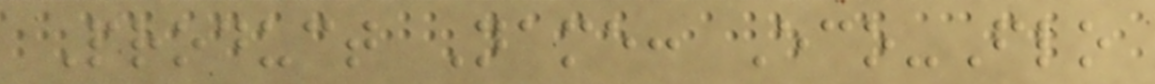Product Name: Eco-Flo
